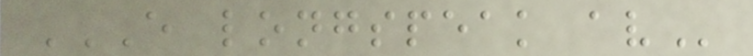E LONGSPEAK AV
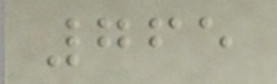765
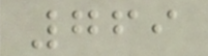769
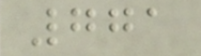771
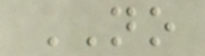NO
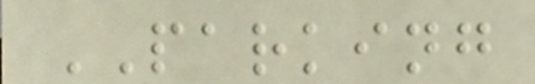PARKING
